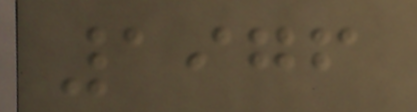1976
